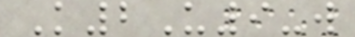K2U9-w
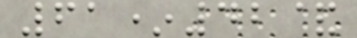61*42&
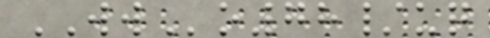WWo78/uq
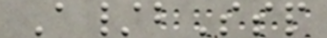A/bSsp
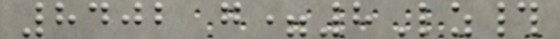8402 g=8Lz#
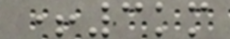+3km
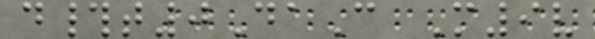d#t0DaC M9v
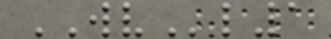WVl1
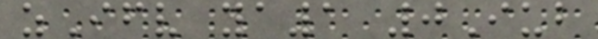zIfv ya1 0Iub
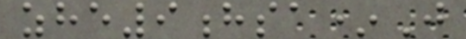zhe9hsa*J
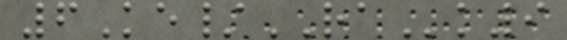6Ke/RAk9
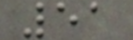51
